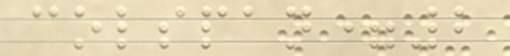colspan=2
